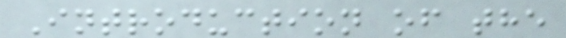Introduction of the
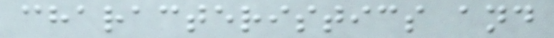characteristics and
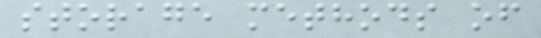storage methods of
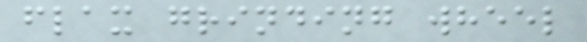flax grinding wheel
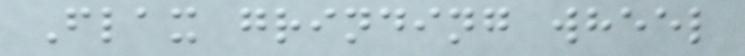Flax grinding wheel
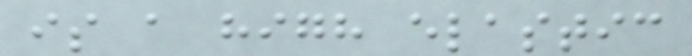is a high elastic
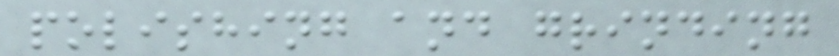polishing and grinding
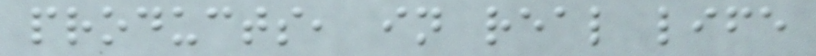products, in real life
